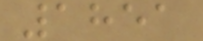1851
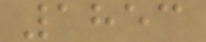1853
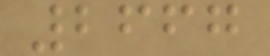2667
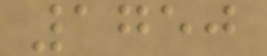1750
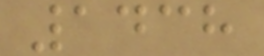1438
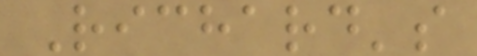Richard's
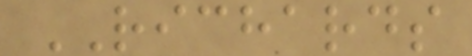RICHARDS
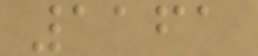1161
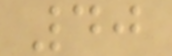40
